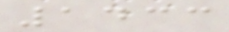1433
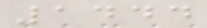1444
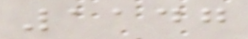1147
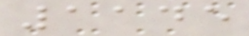1145
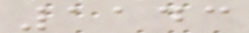1143
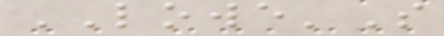LOWE'S
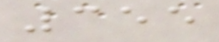355
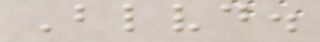Blvd.
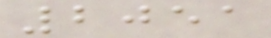2051
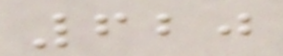620
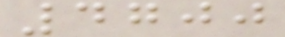4700
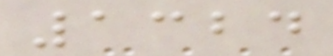1324
